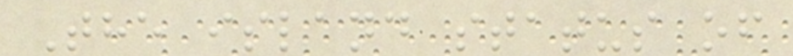The island status of
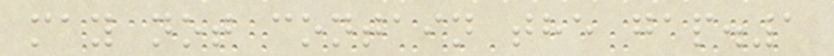may not contain the gap.1
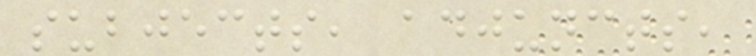subjects, adjuncts,
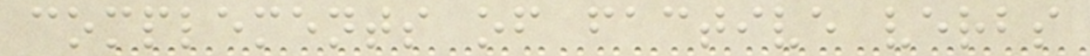complements of factive verbs
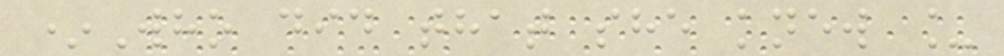*Who did that she knew _
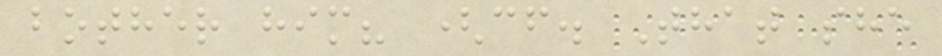bother him? (cf. That she
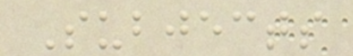Subjects
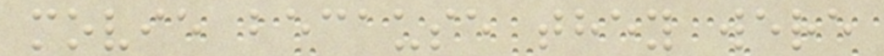movie because they were
